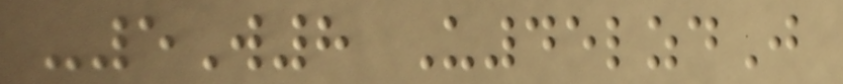-5W8 U45lzdJ
